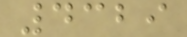4329
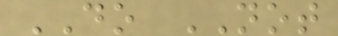DO NOT
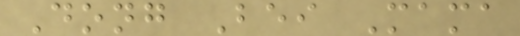Dong Bei Mama
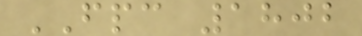FPC 1802
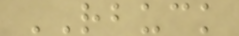RBUCK
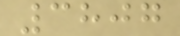3807
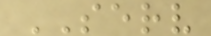SERV
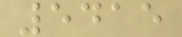5415
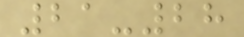21-28
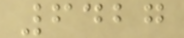6427
